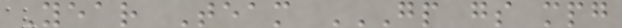Year Team GP GS MPG
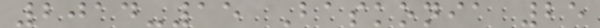2014-15 Baskonia 25
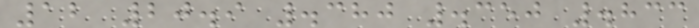12 20.9 .380 .350 .833
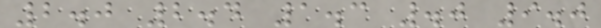2.0 2.4 1.3 .0 9.0
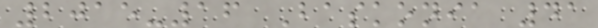2015-16 Baskonia 41
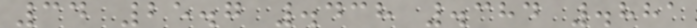34 25.7 .438 .384 .881
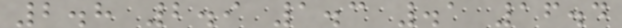2.8 2.9 1.3 .1 16.4
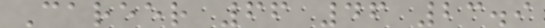Career 66 46 23.9
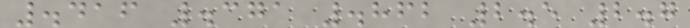.416 .371 .862 2.5 2.7
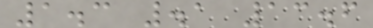1.3 .1 13.6
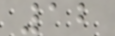12
